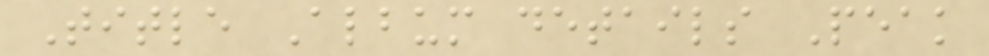Title Album details Peak
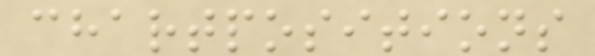chartpositions
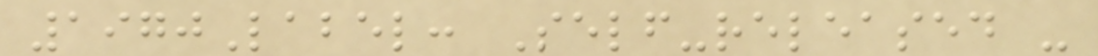1970Label: Self-released -
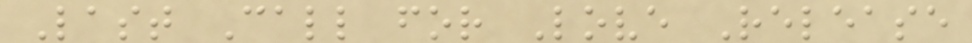Last Call for Love Release
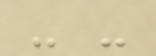- -
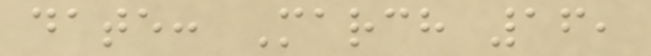date: March 16,
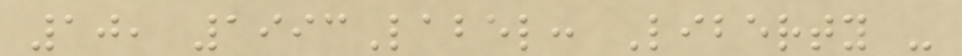10, 1993Label: Liberty -
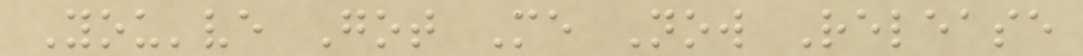You've Got Me Now Release
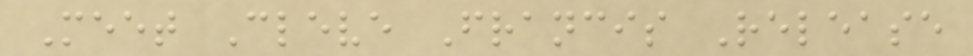Meet Cleve Francis Release
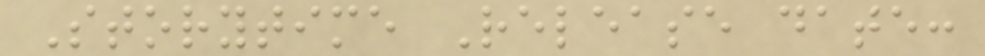Storytime Release date:
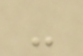-
